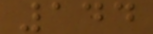144
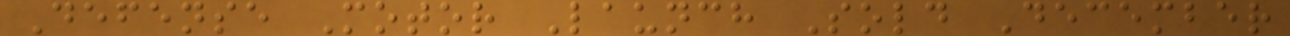Defense Motor Launch Sold December
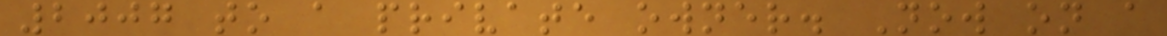2007 to a private owner. Now on a
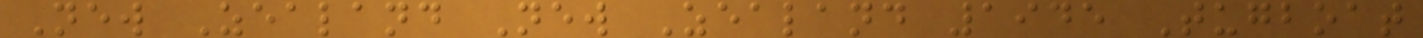New Zealand New Zealand 1945 Tugboat
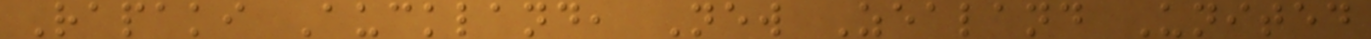Rapaki Auckland, New Zealand United
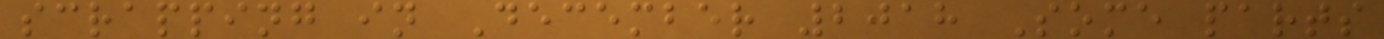scrapping in December 2018 Some parts
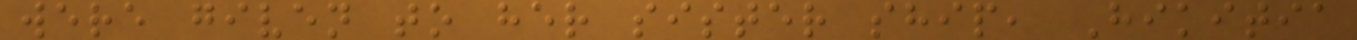were given to her sister ship, Hikitia
